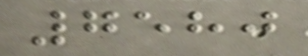7580
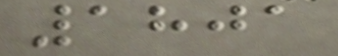1801
